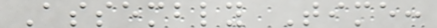Assembly Time:
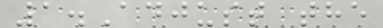1.Adjust the
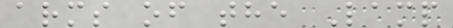arms of the Lamp
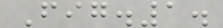Fig.1.
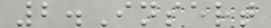2.Insert
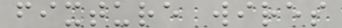fixture wires
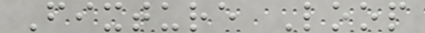Fixture Loop
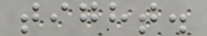tight.
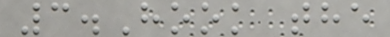3.Hook the
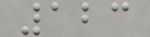123
